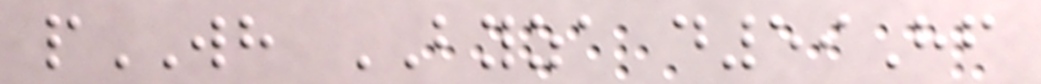pWH BYZA d59Hf
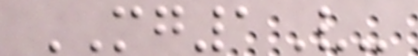MG1V-
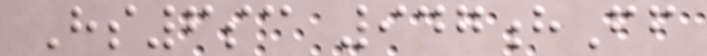Hs6sc 947hFf
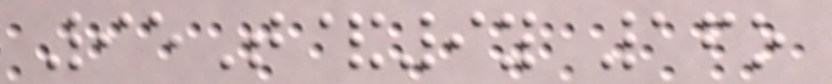95T&9y 16o
